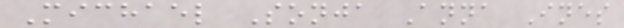Michael Sonja Anna Ines
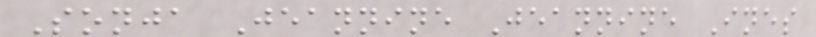Sonja Jeannine Jeannine Ines
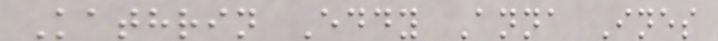Kathrin Eddy Anna Ines
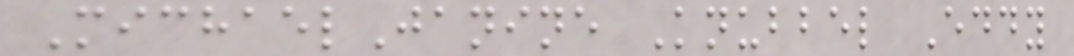MichaelJanine Knubbel Eddy
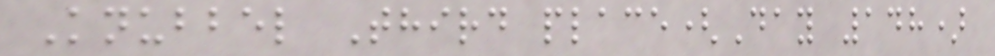Knubbel Third place(Day 148)
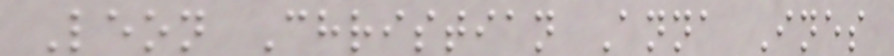Leon Christian Anna Ines
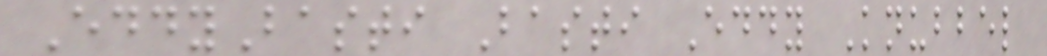EddyBasti Basti Eddy Knubbel
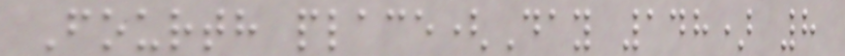Fourth place(Day 148) 8
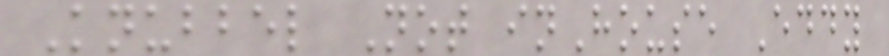Knubbel Not inHouse Eddy
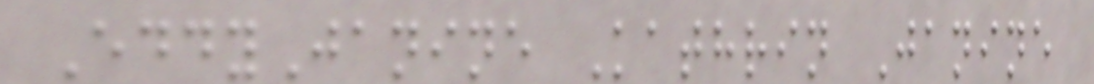EddyJanine Kathrin Janine
